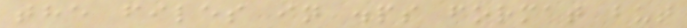the files in .ps format but
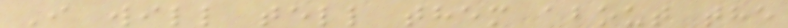I will tell them about the
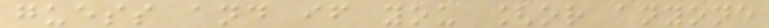guess and if you [or anyone
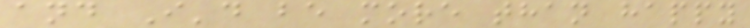and I'd be more than happy
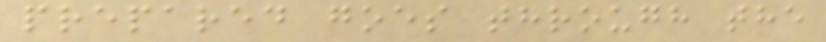prepared goes through the
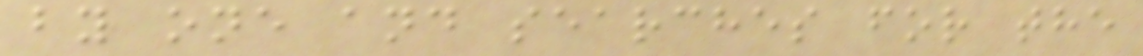by one and searches for the
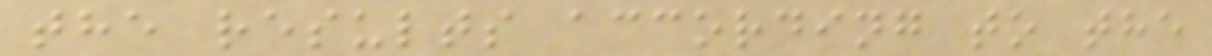the results according to the
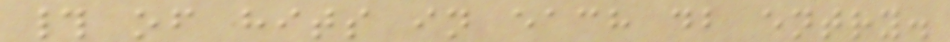# of hits in each db entry.
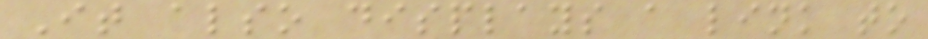It also displays a link to
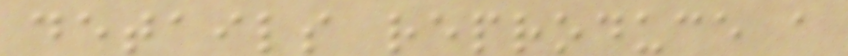details reproduce a
